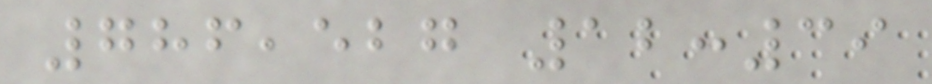786,527 12:39
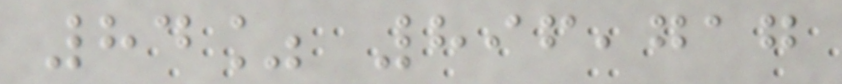84% 896,717
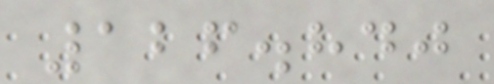126.840
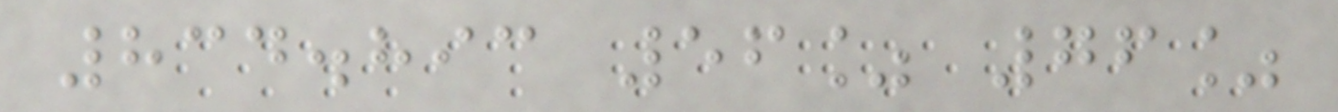834.893 56% 76%
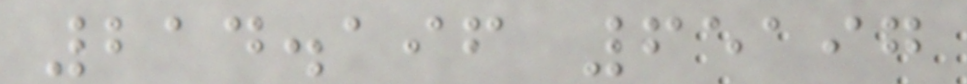214.196 65197
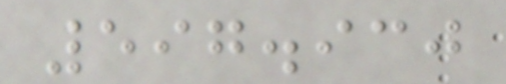597.930
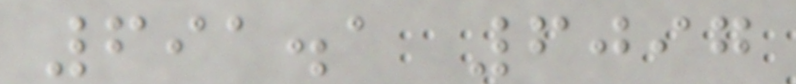691.1 6097
